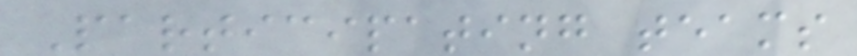Participating teams
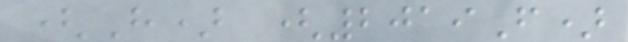(H) (2019F)
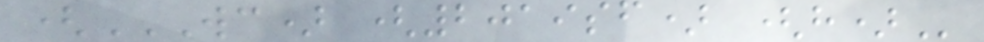(WC) (2019SF) (H)
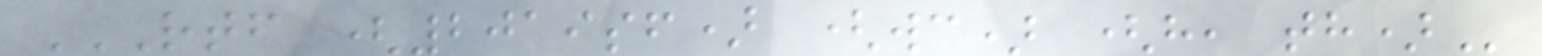RTF (2019SF) (WC) (H, TH)
